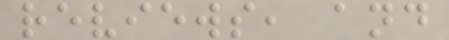reviews, and
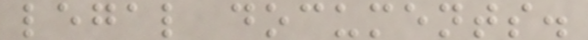legal documents.
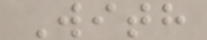With
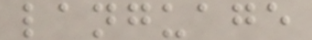language
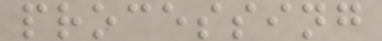processing
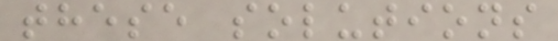these solutions
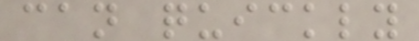can quickly
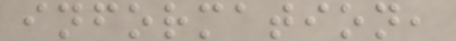information,
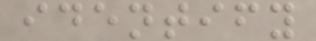identify
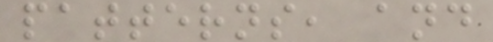patterns, and
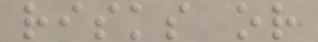risks or
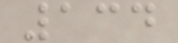134
